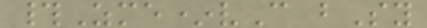#Zme*vC bSy
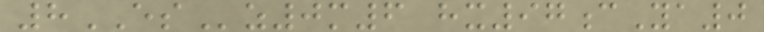8ESz0m6 hx97cYa0
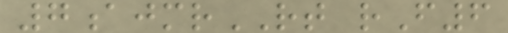7ajmrRT rF6
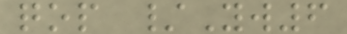qop /Yw6
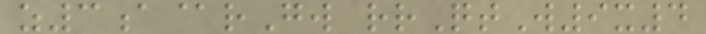z3a@rGw rrQtW9x4
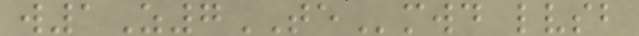w1Z7TEmwd lvsb
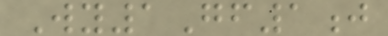Wy1Gf1j
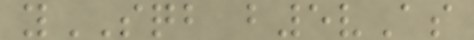ySQB b5vAs
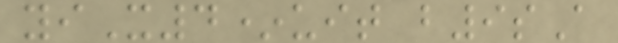yiX4*uit b9sA
